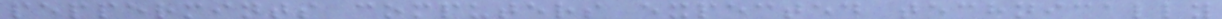peppermints computers expected technically
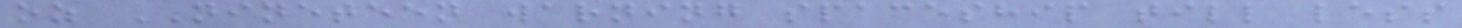oz NINETEEN warning spaceship till less
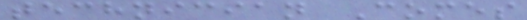technician Comes
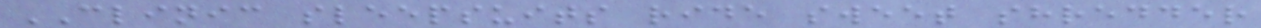CLINIC sleepsuits ride sweet shredder
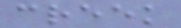creek
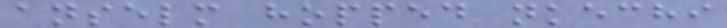anselm hopped nkechi
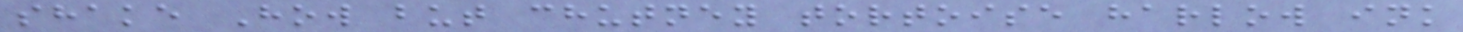shake How but chutney tortoise harlow ink
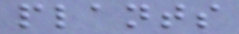plants
